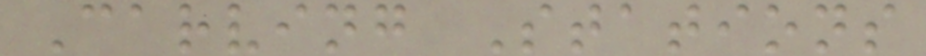Carving Stations
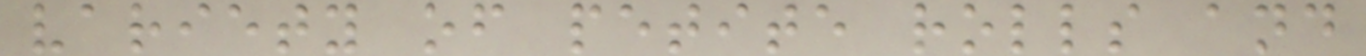variety of petite rolls and
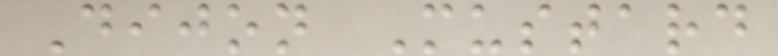Dijon Mustard
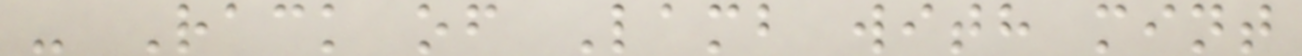- Rack of Lamb with mint
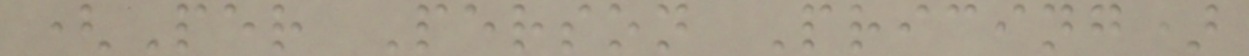(Per Person Pricing)
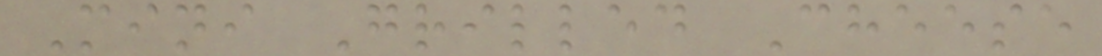Mini Grilled Cheese
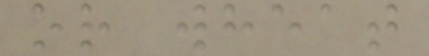or wheat
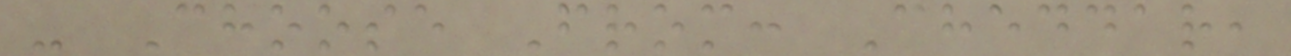- Choose From: Cheddar,
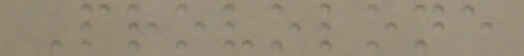Provolone
